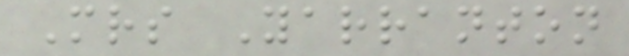Mrs Yarranton
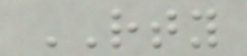RTY
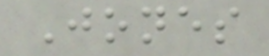Jones
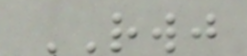RWJ
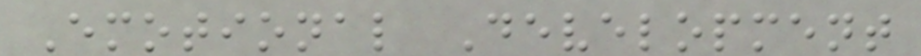Emotional Development
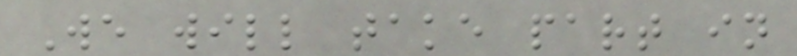We will take part in
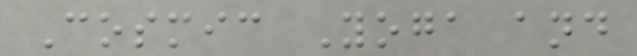Cosmic Yoga and
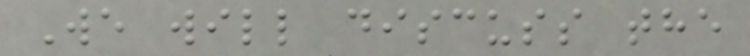We will discuss the
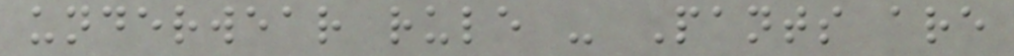underwear rule - Pants are
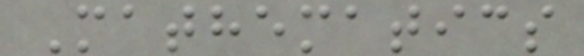Mathematics
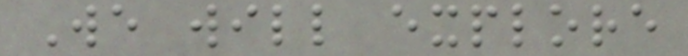We will explore
